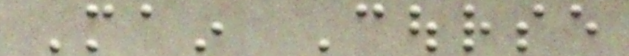Main Course
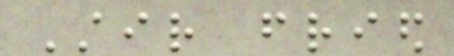Stir fried
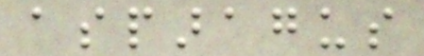asparagus
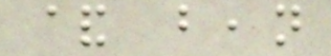& bean
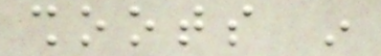shoots in
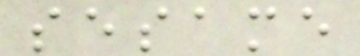sesame
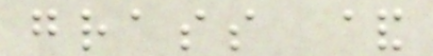grass &
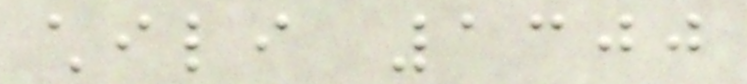chili 1300
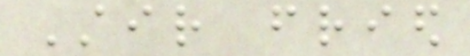Stir fried
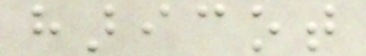haricot
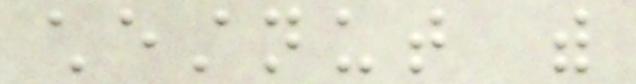chestnut with
